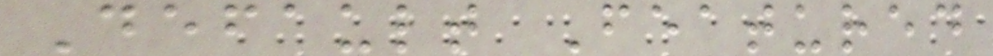Default Featured
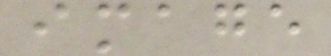image
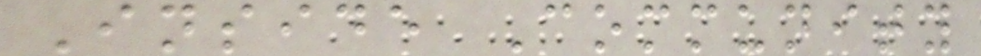Inside Community
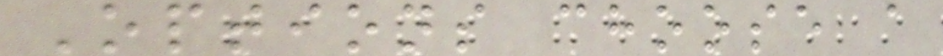Options choose a
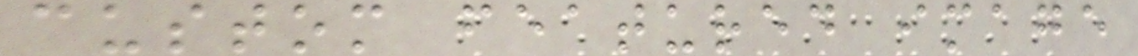custom featured image
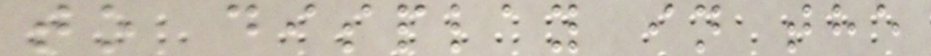to display in the
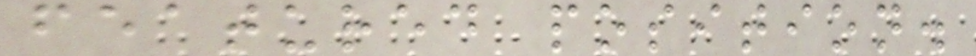featured position.
